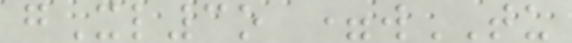gXl3o =wTU
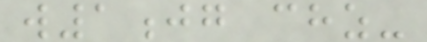w1jg chz-
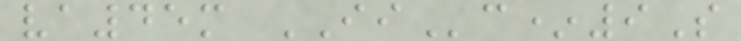va45m IIc*9S
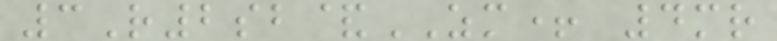3R2sb&ZM+ 4mr
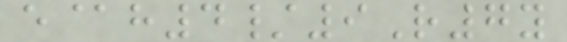e@h4/9R7y
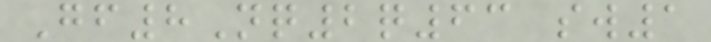Gf8Nq2q63 sw1
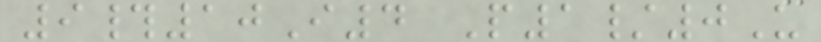9#10I4 P1/0U
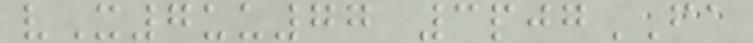vX7uu77 3pjgFA
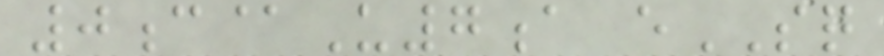0c@U7a eSQ
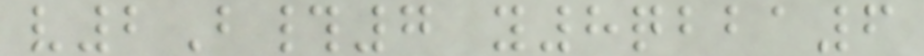v2B#7 y8qbba6
